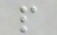p
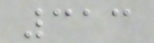313
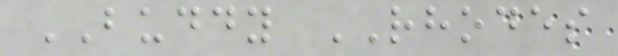BUDDY RHODES
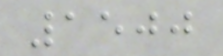1500
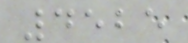4525
